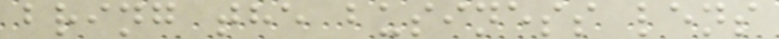bring the business lens
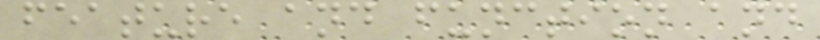feature and function and
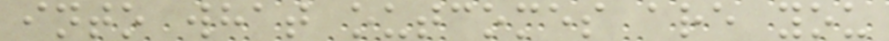into what outcomes are you
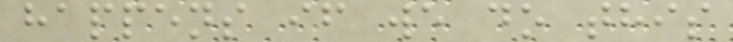happens if we do this
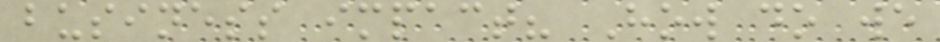business impact? How do we
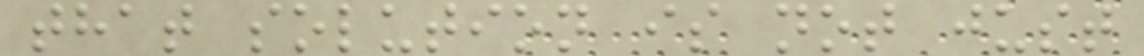that solution is not just
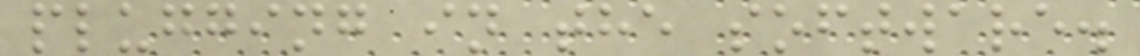plugging in the software.
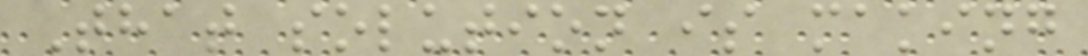That solution is making
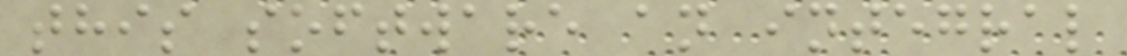this software an integral
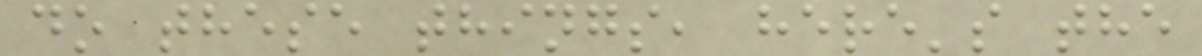do these things, here's the
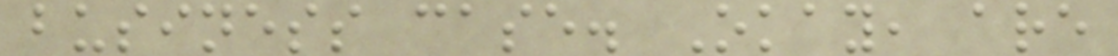business case. Okay, are
